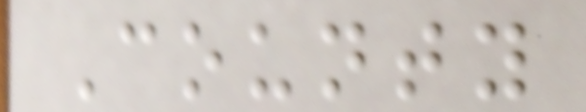County
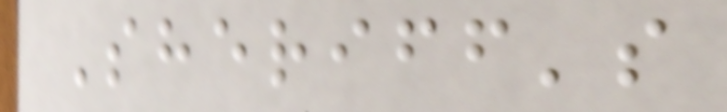Sheriff's
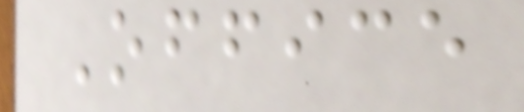Office
